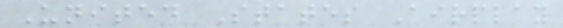United States Airplay
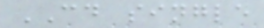CD single
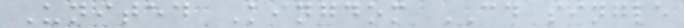United Kingdom CD single
